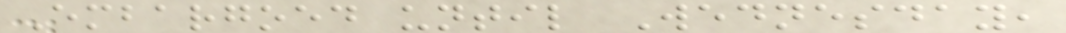Embargoed until Wednesday,
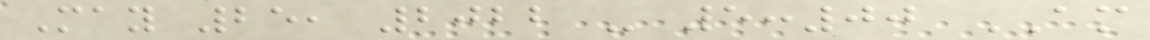May 25, 2022 - 5:00 AM
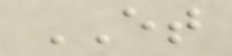ET
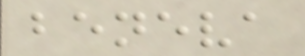beneva
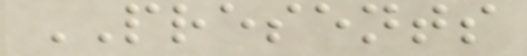PRESENTS
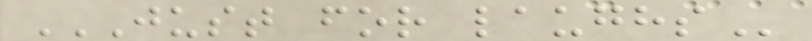JUST FOR LAUGHS
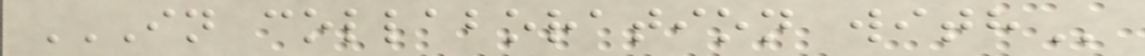IN COLLABORATION WITH
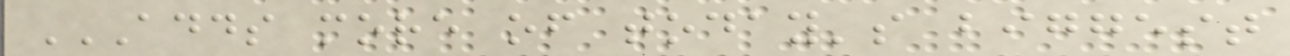ADDS MORE OF TODAY'S BIGGEST
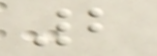2
